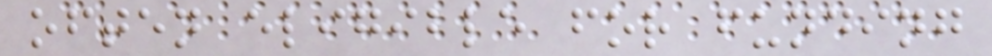often eligible for funding
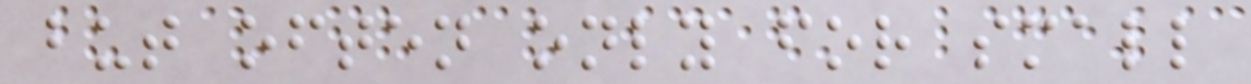but often only for small
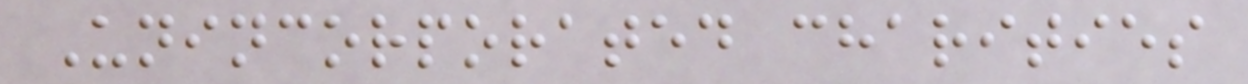Unincorporated charities
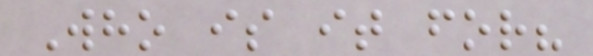Who is it for?
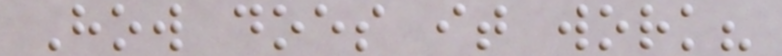How does it work?
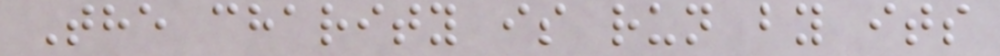The charity is run by its
